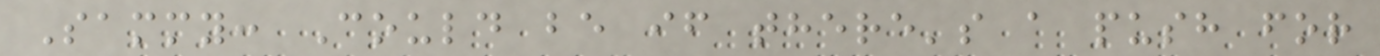Sammy: Could be if there's a push for
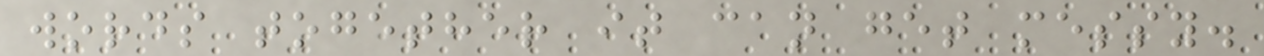words together it can get messy.
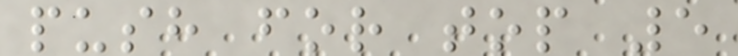push for top 5
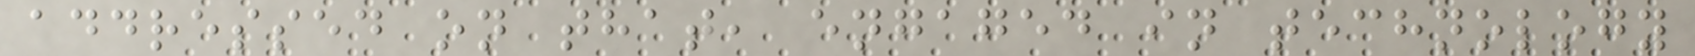addressed on that, engaged in technology
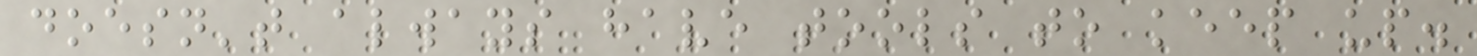doesn't always have tools to keep up.
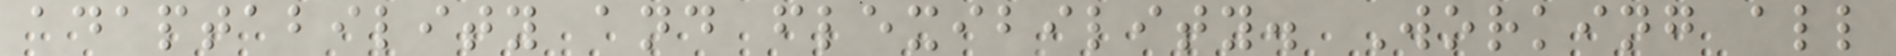adaptability and flexibility. Working all
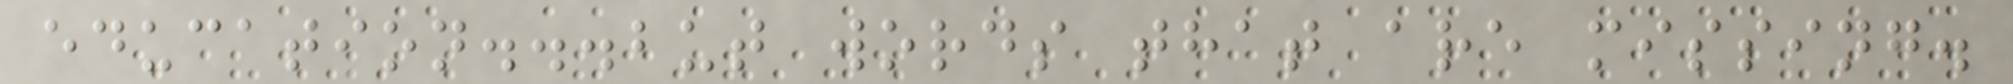education...but words that are missing.
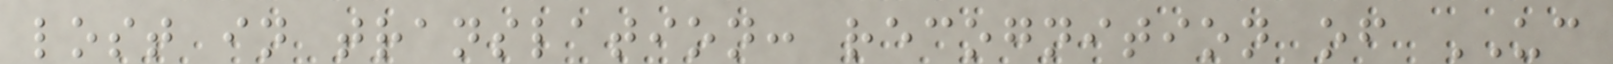lost in translation: recognition of UC
